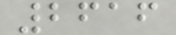2616
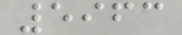5963
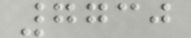7730
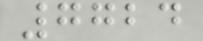7724
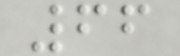66
